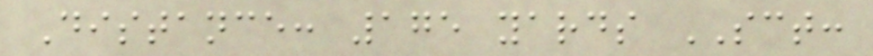Distance: 175 yards SCT:
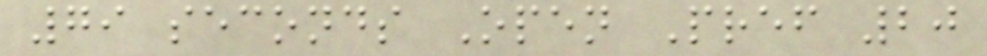79 seconds Open Pref 20
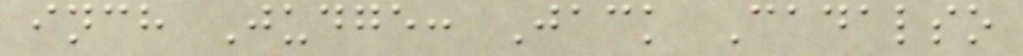inch Judge: Jack Cadalso
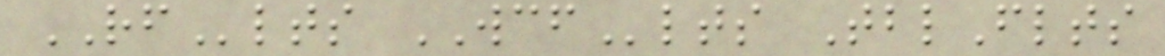RFlts WCFlts TblFlts
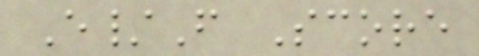E/F Score
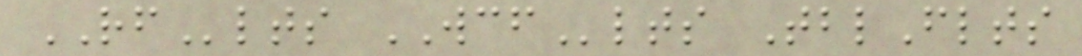RFlts WCFlts TblFlts
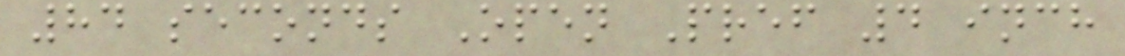84 seconds Open Pref 4 inch
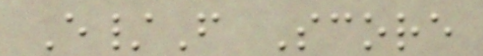E/F Score
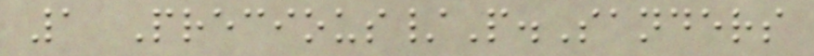1 Precious/P.Sanders
